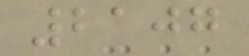2107
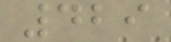429
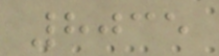8035
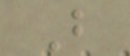B
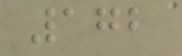172
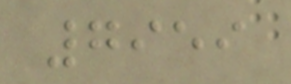7959
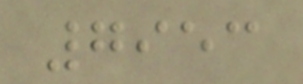7953
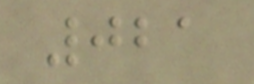021
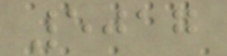5017
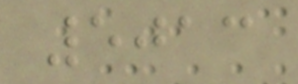5013
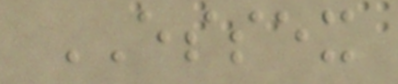ESSEX
